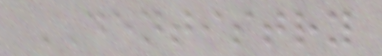DENTISTRY
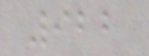922
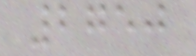2750
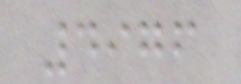4976
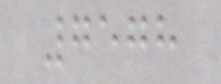7578
